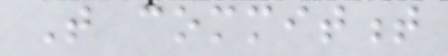That commitment
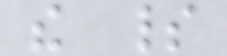the spirit
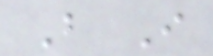But I
